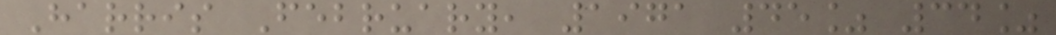Harris February, 1971 45% 34%
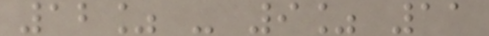12% - 9% 11
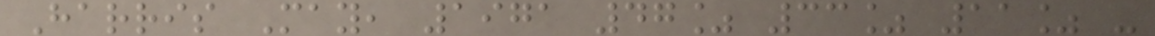Harris May, 1971 47% 33% 11% -
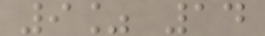9% 14
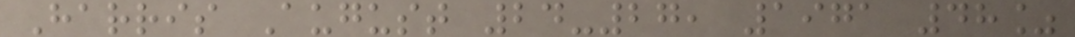Harris August 24-27, 1971 48%
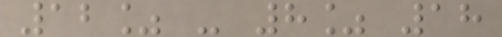12% - 8% 18
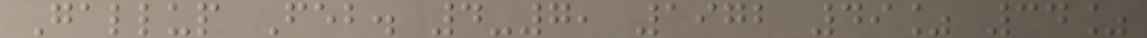Gallup Feb. 4-7, 1972 49% 34%
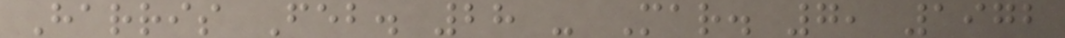Harris Feb. 28 - Mar. 7, 1972
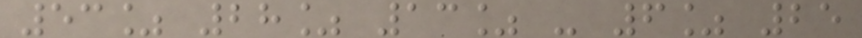53% 28% 13% - 6% 25
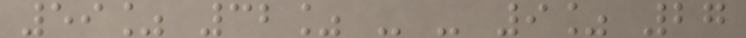59% 32% - - 9% 27
